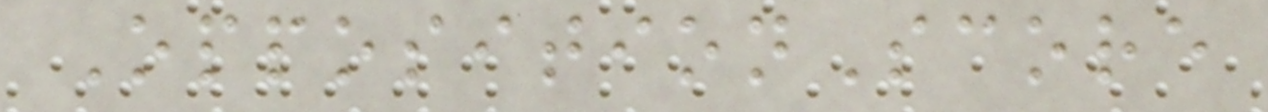OppositionScore
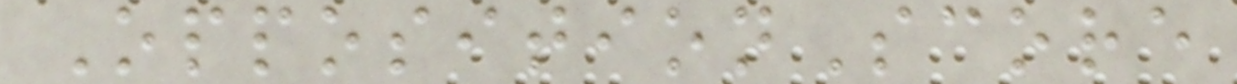OppositionScore
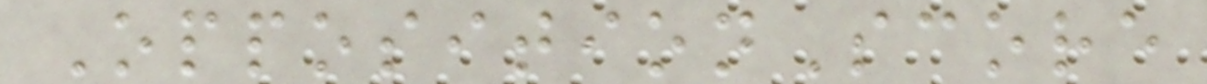OppositionScore
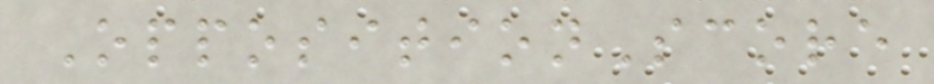OppositionScore
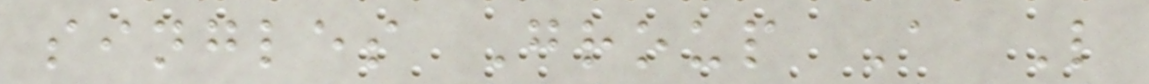singles Group A L
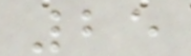25
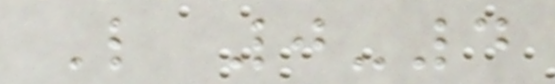L 0-4
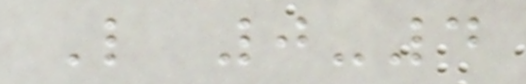L 0-4
